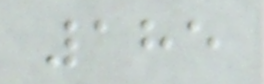185
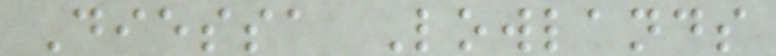Diessa Lowlands
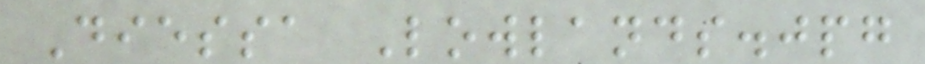Diessa Lowlands.jpg
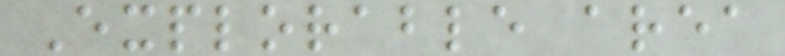Explorable area
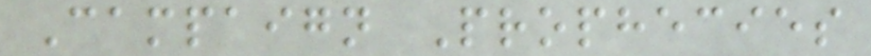Campaign Prophecies
